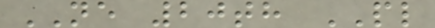NE 20th PL
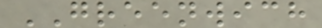GREENWICH
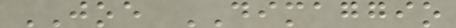JOE DIMAGGIO
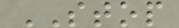STOP
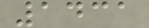1431
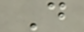D
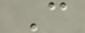C
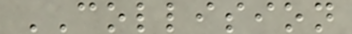COLLISION
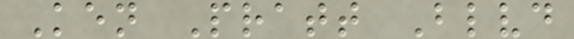Ken Pratt Blvd
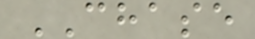CHASE
